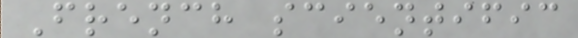French scientific
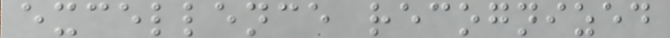excellence recognized
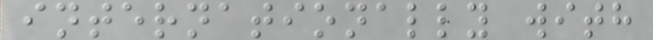internationally with
